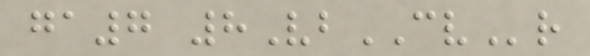ga7 8VbCVr
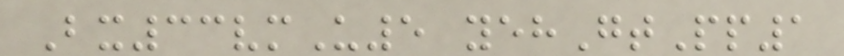Bx33vmU5 yehGtPp1
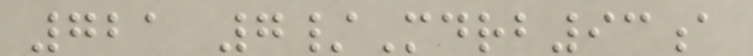721 7/Mdrb93a
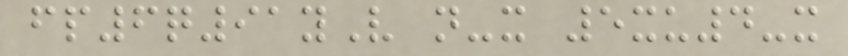fp6q91yV n-x 5xu4-x
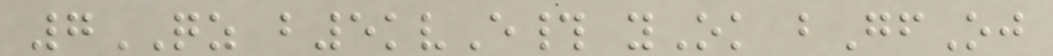7QZ b5kvE# yOk bGfOj
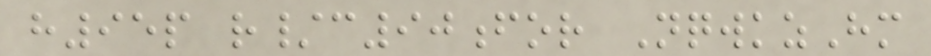h95p r/c90for NqwkzHm
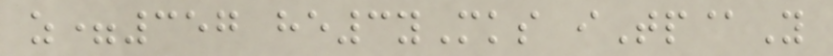z=357 he3yMks iTp@Y
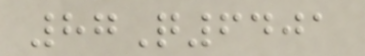87Q6401
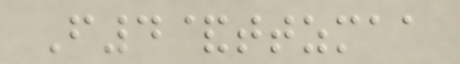F4&ttzmaa
